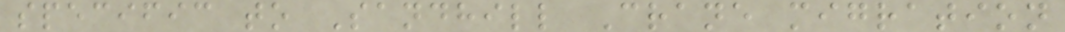specific to Sandhill Crane migration
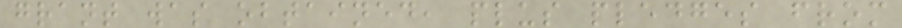grant was obtained, plus pledges from
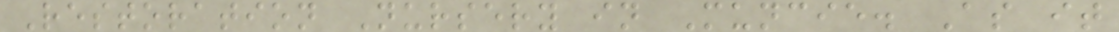Restoration Nursery in Muncie. As it
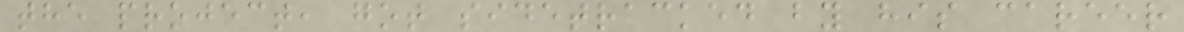the project, got sidetracked by his career
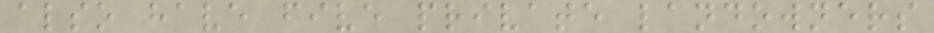also have five private landowners
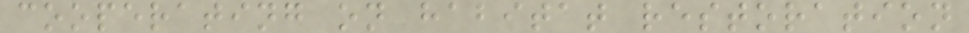cooperating on habitat restoration
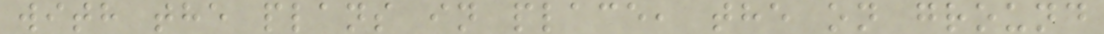with the plans in place, the on ground
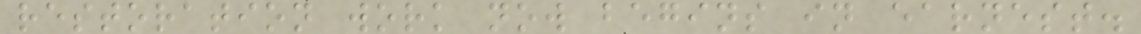restoration work now begins in earnest.
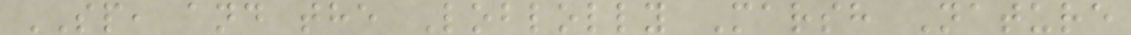SP, and the Loblolly Marsh Nature
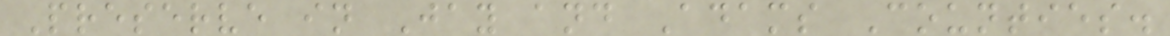Preserve in Jay and Adams Counties.
